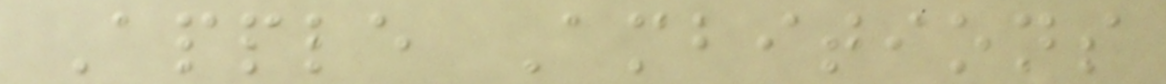Apple Ambitions
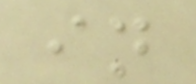in
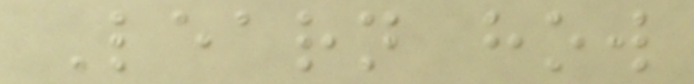Learn how
